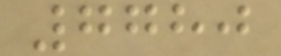7780
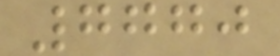7770
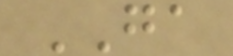GA
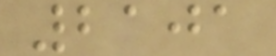2101
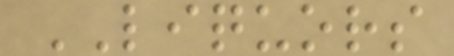LIQUORS
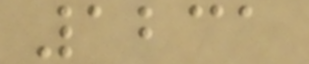1231
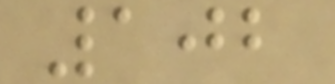102
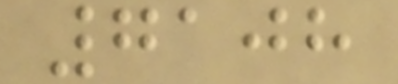7108
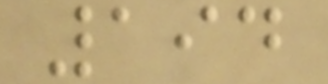194
